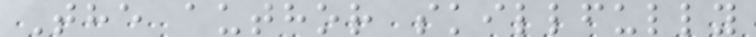The author skillfully
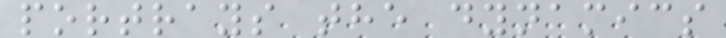portrays the dynamics
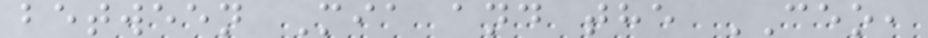between Mia and the CEO,
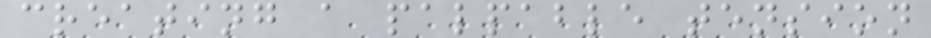creating a palpable tension
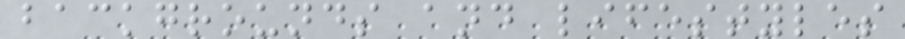backgrounds and lifestyles
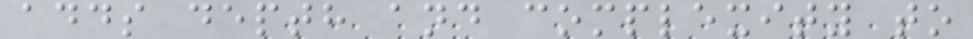adds depth and complexity to
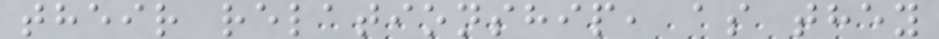their relationship, as they
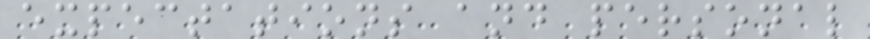expectations and personal
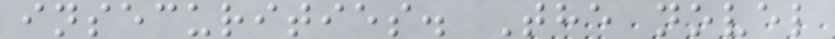insecurities. The novel
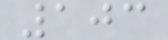103
